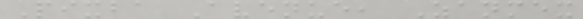Pixba Avenue, Zanmex
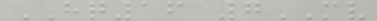HQ16 7MV
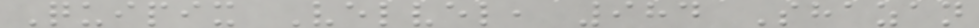Quipix Velvel, 984 Shazan
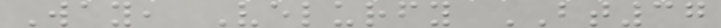Way, Velurfy BT37
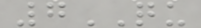7QU
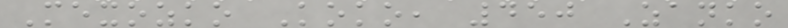Mexozko Koko, 450 Zanko
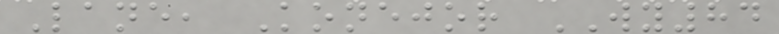Lane, Konejor WY84
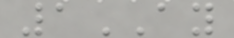1AY
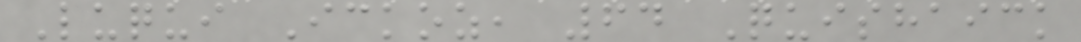Luqui Ickoz, 64 Quishaick
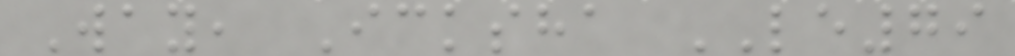Way, Icksha LE79
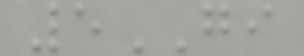5GI
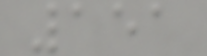151
